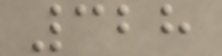328
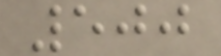500
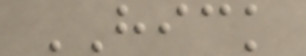HICK
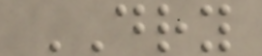DRY
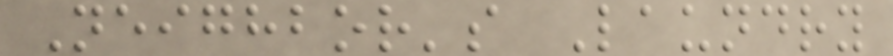Neighbor's Laundry
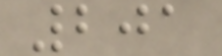201
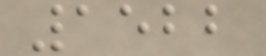1522
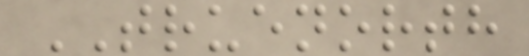TRUENORTH
